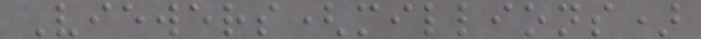Viewers(millions)
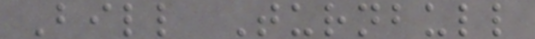Bill Turnbull
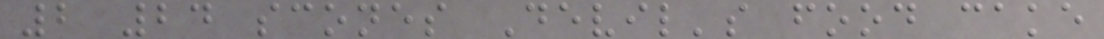2 24 scones Devil's food cake
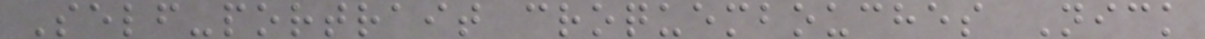Self-portrait croquembouches Nick
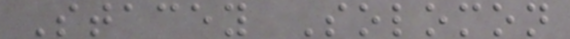Stacey Solomon
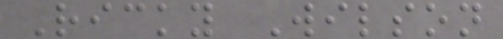Ricky Wilson
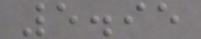5.95
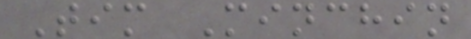Tim Minchin
